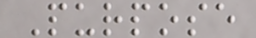Purpose
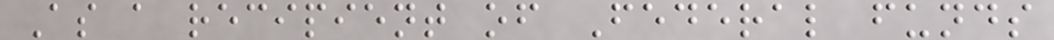As a recipient of Federal funds
